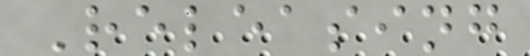Releasing
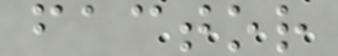factor
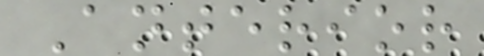Anterior
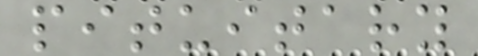pituitary
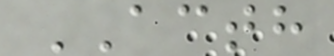ACTH
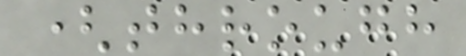(through
